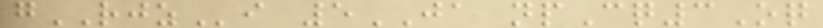gRJZi 5JA npCq3Oq
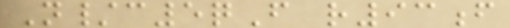N/c5qF r93f
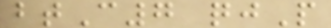btC7 qjP
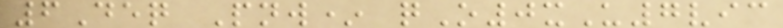6Deq Pnw* qO0xU7vic
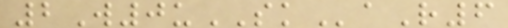2W0uSKaR6
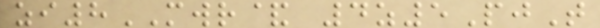zi8MWR& 4z5PjT
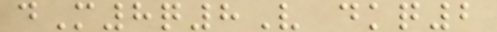dM8q8V dkq2
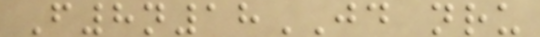F8n18JD nru
